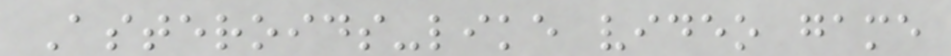Asteroids-like video game
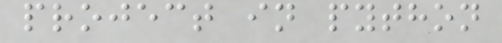project in python
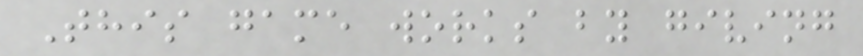This game works by giving
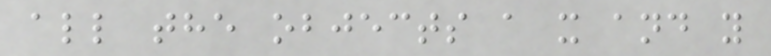all the objects a x and y
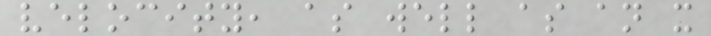velocity, as well as an x
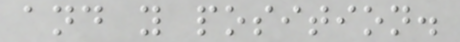and y position.
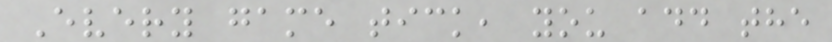Every game tick, you add the
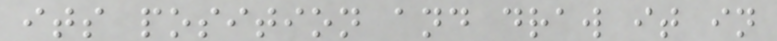its position and draw it in
